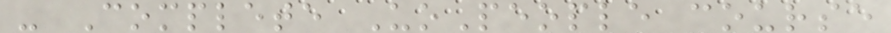- Complete UoPeople course
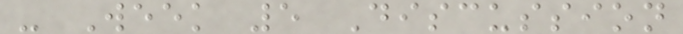- Week 5 Discussion
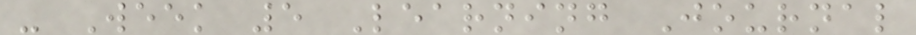- Week 5 Learning Journal
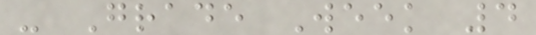- Grade Week 4
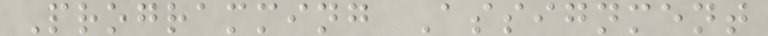Programming Assignment
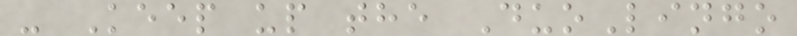- Keep up the DuoLingo
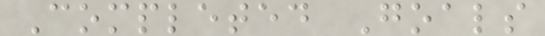Completed Goals
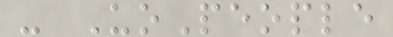- UoPeople
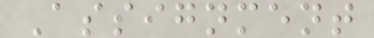Assignment
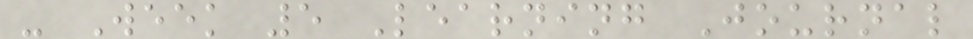- Week 5 Learning Journal
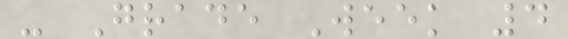- Grade Week 4
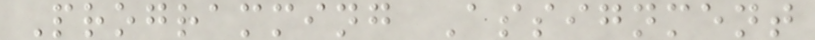Programming Assignment
